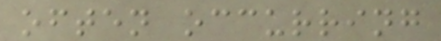often occurring
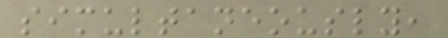simultaneously,
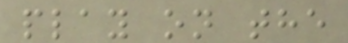play on the
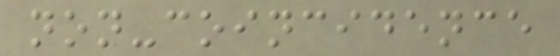non-coincidence
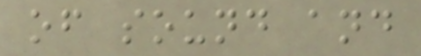of sound and
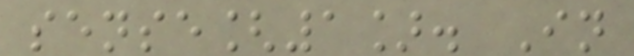sense[1]. In
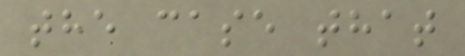the case that
